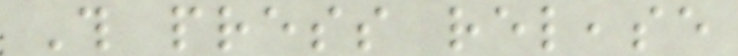This press release
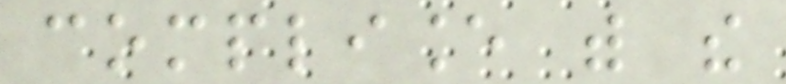compliance with the
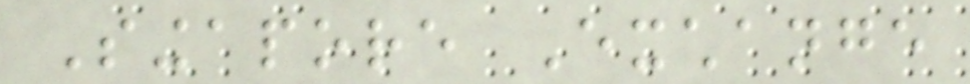Singapore Exchange
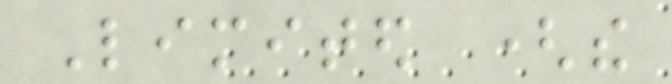Limited (the
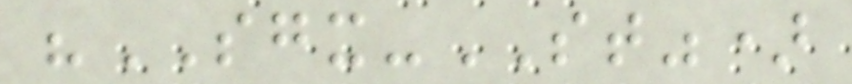"SGX-ST")
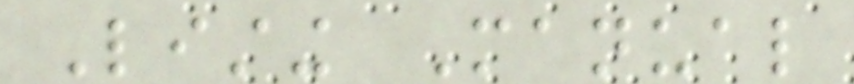Listing Manual
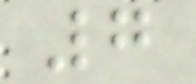7
